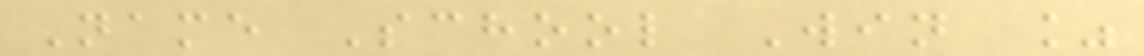Name School Win %
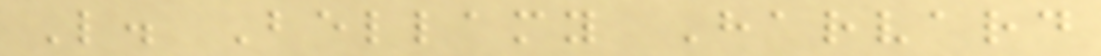L. Bellamy Harvard
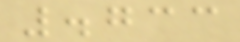.733
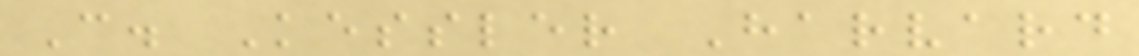C. Kessler Harvard
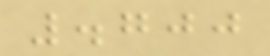.700
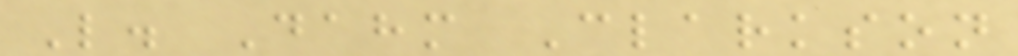L. Dahm Clarkson
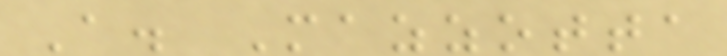A. Mazzotta
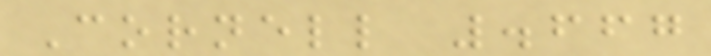Cornell .667
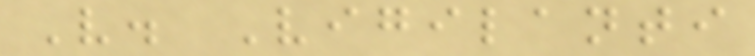V. Vigilanti
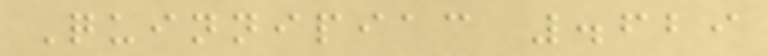Quinnipiac .629
